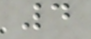4
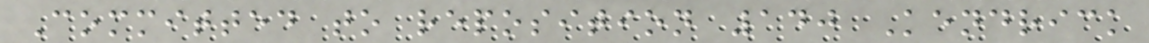Committed to reposition 140 Kendrick
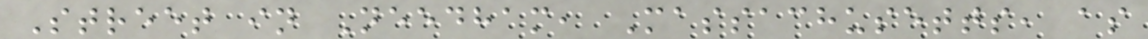Street in Needham, Massachusetts, as
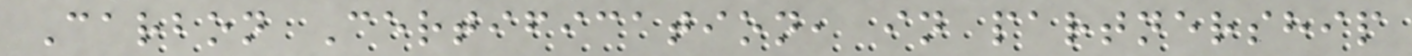Carbon Certification, in partnership
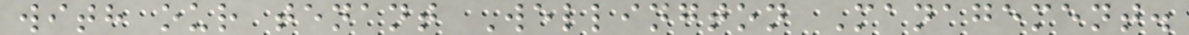with our tenant Wellington Management.
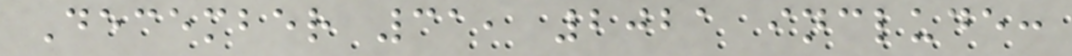December 31, 2021 include:
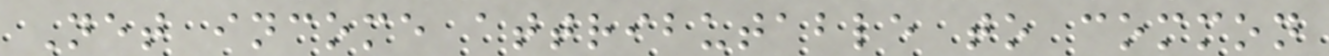Net income attributable to common
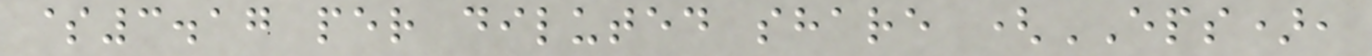$3.17 per diluted share (EPS),
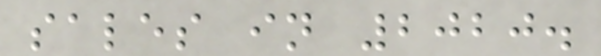sales in 2020.
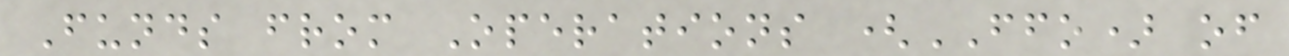Funds from Operations (FFO) of
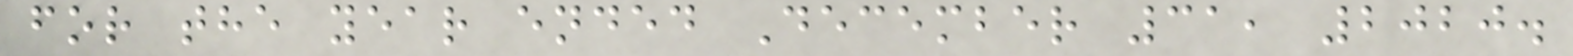for the year ended December 31, 2020.
